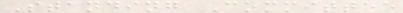Standing Committee
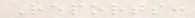Reports:
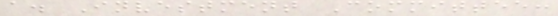a. Investment Committee:
